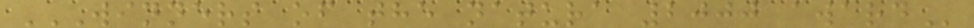WINNERS OF THE NATURA 2000 AWARD
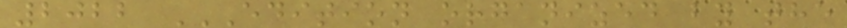2022 EDITION ORGANIZED BY THE
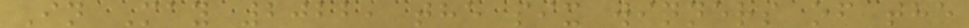In May 2022, the six winners of the
